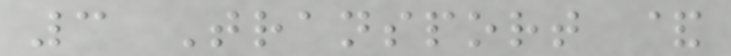3 Transport &
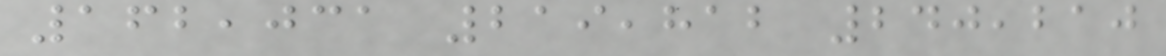162,031 219,812 240,210
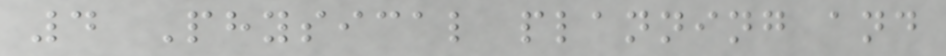4 Physical planning and
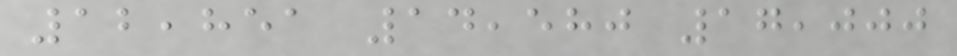12,851 14,580 17,000
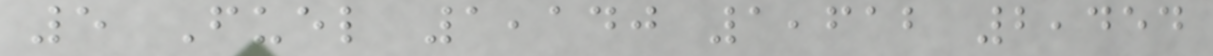5 Fuel 1,140 1,612 2,454
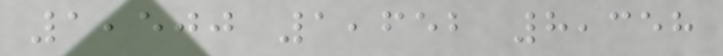1,500 1,652 8,358
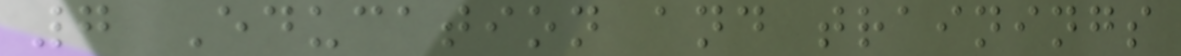7 Education and trainings
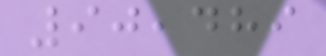90,489
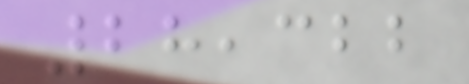28,322
